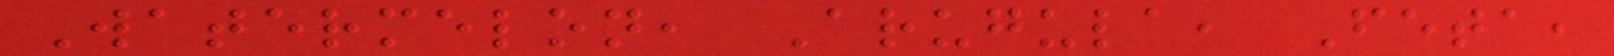Watermelon, Arugula, Feta,
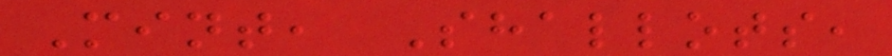Mint, Shallots,
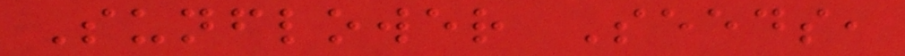Sunflower Seeds,
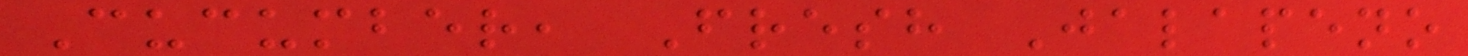Cucumber, Fresh Jalapeno
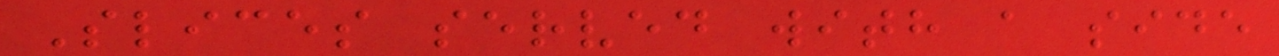Slices served with a side
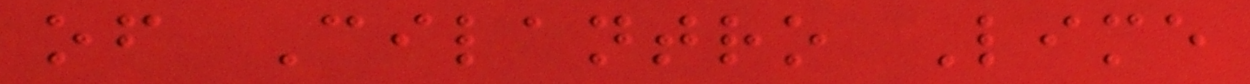of Cilantro Lime
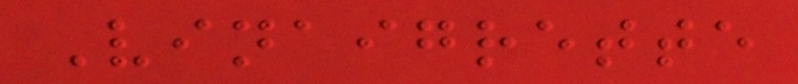Vinaigrette
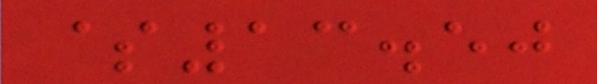$13.50
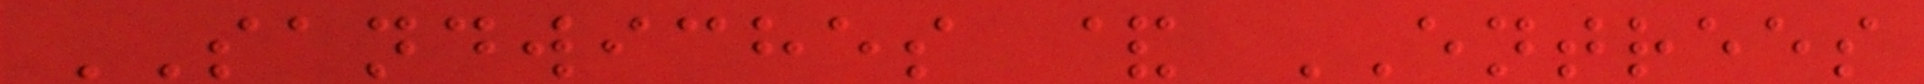SANDWICHES & ENTREES
